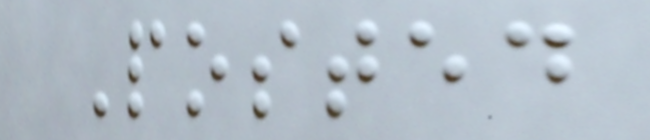Posted
